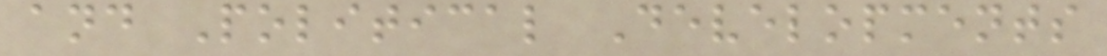and Political Developments
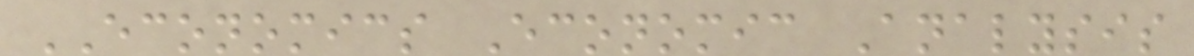ECONOMICS Economic Analysis
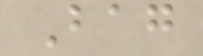Bag
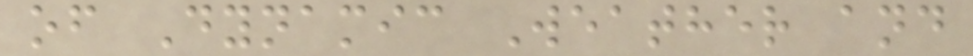of Dynamic Weather and
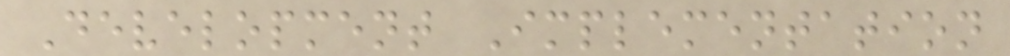Development Implementation
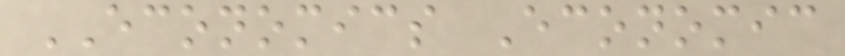ECONOMICS Economic
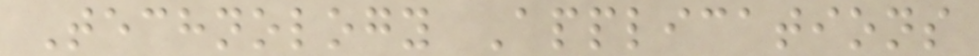Technology Applications
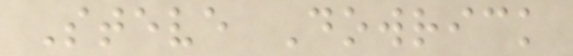Steve Dowrick
